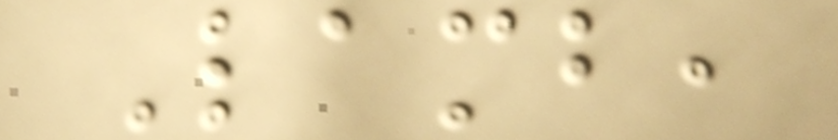Lamb,
